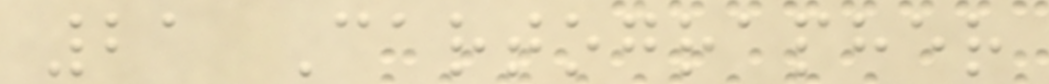21 Cartographer
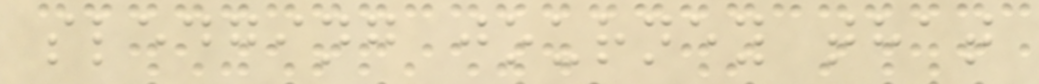sledging journey that
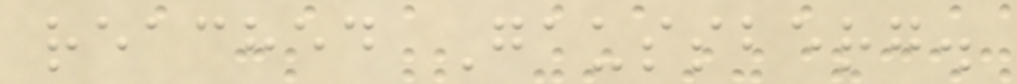reached Gaussberg.
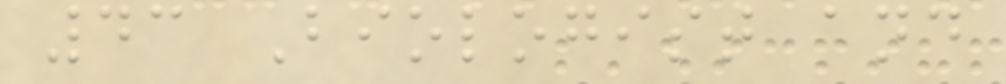43 Biologist and
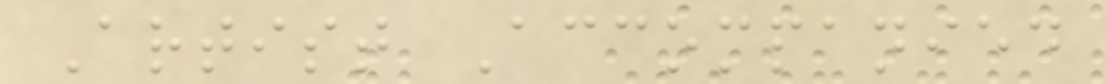Artist Accompanied
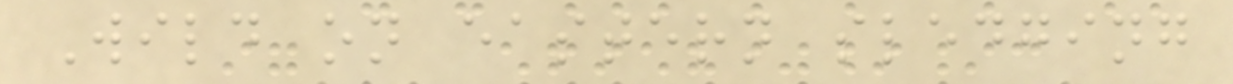Wild on eastern sledging
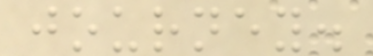journey.
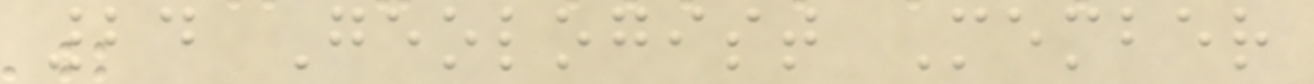24 Geologist Member
